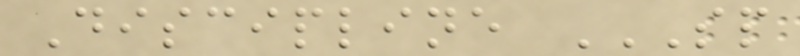Discipline SP
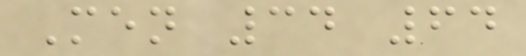Men 34 64
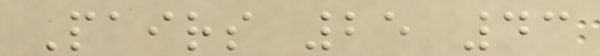Pairs 25 43
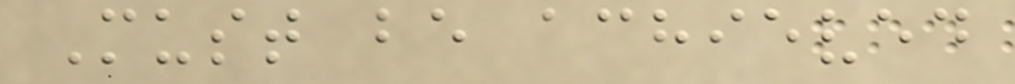Must be achieved
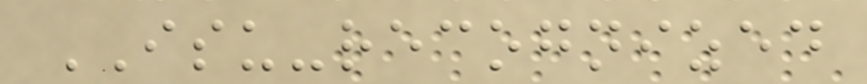ISU-recognized
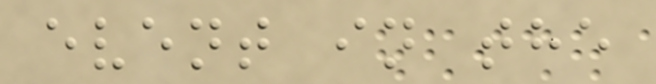event in the
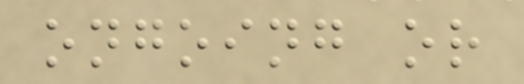ongoing or
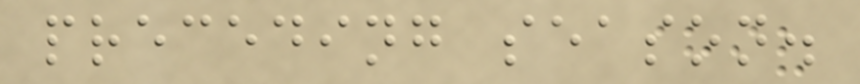preceding season.
